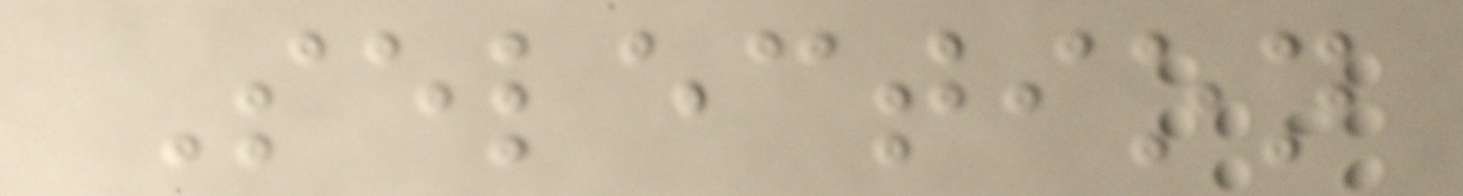Selection
